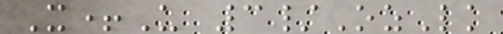X+U 3/OzLk
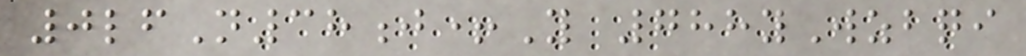0lfN38j+Y 788yWzbqi
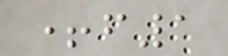+f1
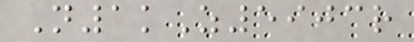N1kZ5903r
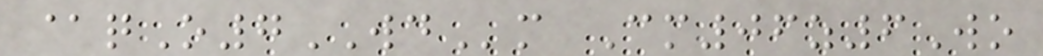@qO7WDm Cm06z6Wo
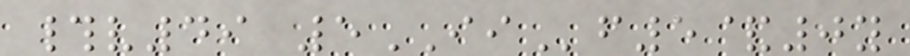#v49 5IIf5&0y
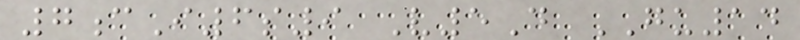7cI6s9 V5D GU14
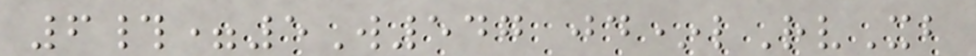6#=5W547 jd*lRvXb
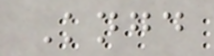Kngd
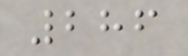286
